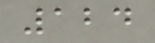124
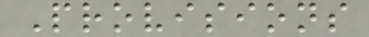Provisions
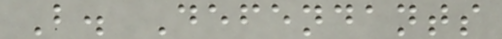B. Defendants
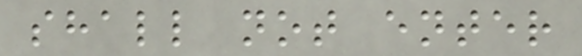shall not enter
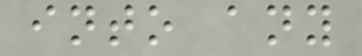into any
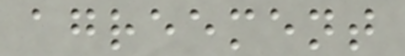agreement
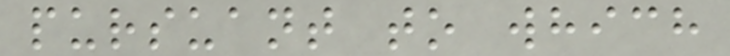pursuant to which
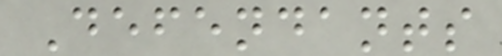Defendants
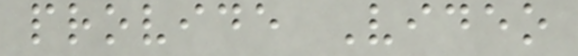provide Video
